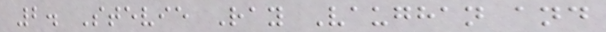2. Stevie Ray Vaughan and
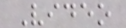Video
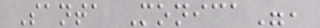Santa Monica",
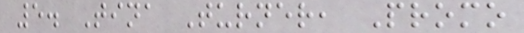5. Tina Turner, Promo
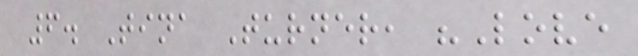6. Tina Turner, "Love
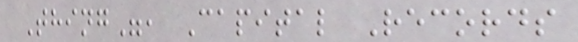Thing", Capital Records
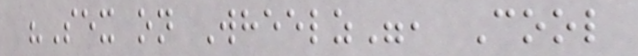"Sex on Wheelz", Cool
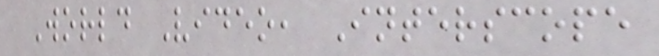World Video, Interscope
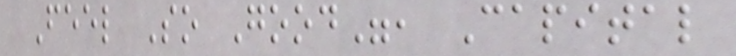Feel So Good", Capital
